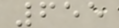655
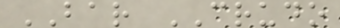BAR CRUDO
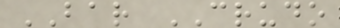BAR CRUDO
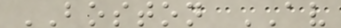BOSTON AV
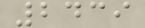2439
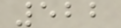522
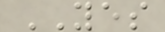YES
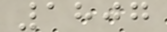1807
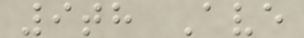9th Ave
